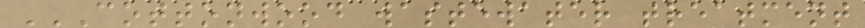COTTONWOOD WASTEWATER TREATMENT
